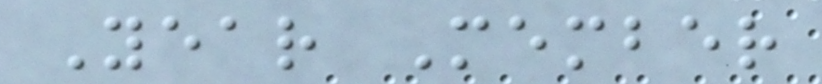Year Member
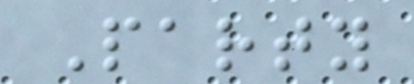Party
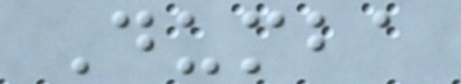Dumba
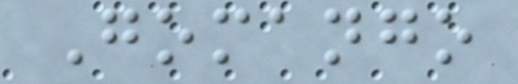Gomango
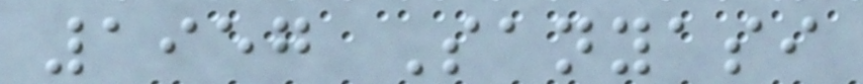1957 Sanyasi
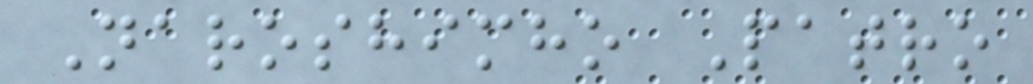Naroshimho Patro
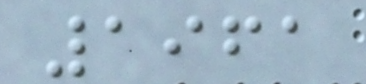1961
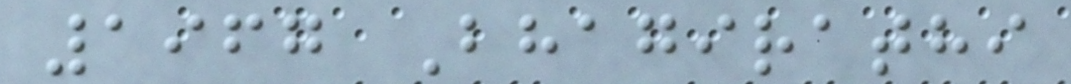1967 Bhagirathi
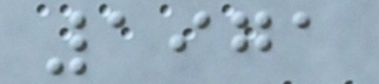1971
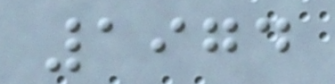1974
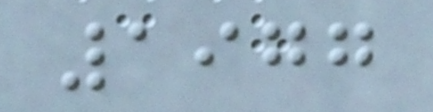1977
